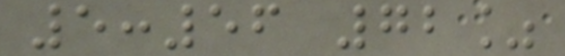5:56 72%
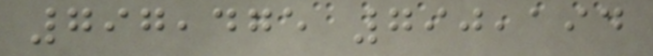797,475 790,194
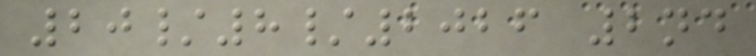20/8/2026 2nd
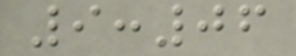9:06
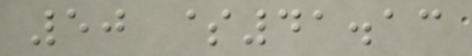50 $41.13
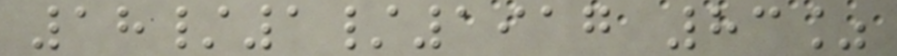18/1/1917 83%
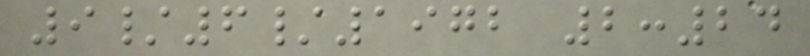9/6/1972 2:24
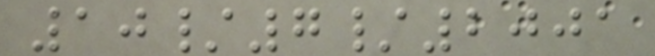10/7/2001
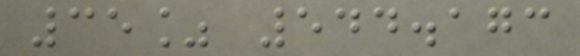35% 544.173
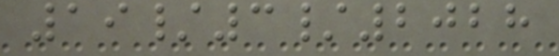19/3/2028
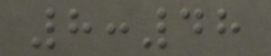8:48
